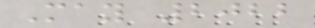May 2022
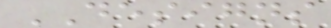DESIGNS
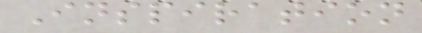Inspiration
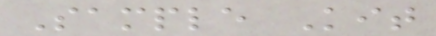Sample Kit
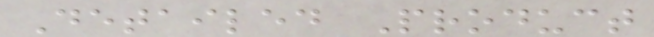Detailed Product
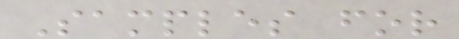Samples for
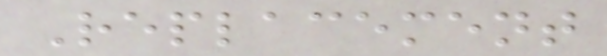Replacement
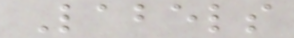Labels
